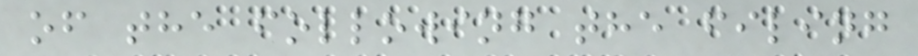of the following the filing
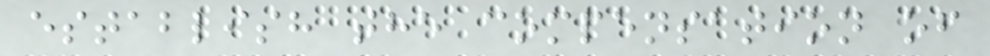establish the compensation of
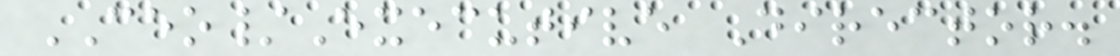CEO/Executive Director.
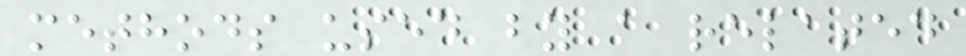methods used by a related
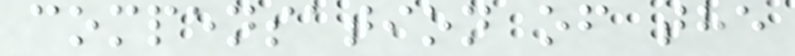compensation of the
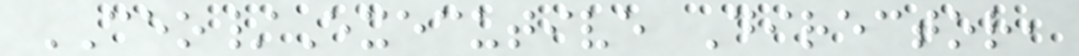CEO/Executive Director,
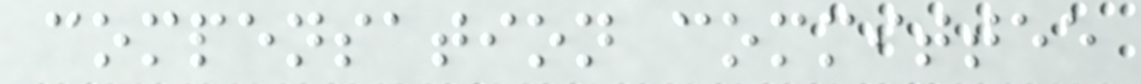compensation committee
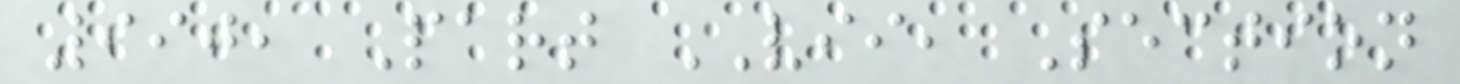990, Part VII, Section
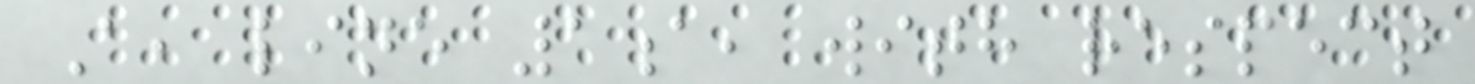A, line 1a, with respect
